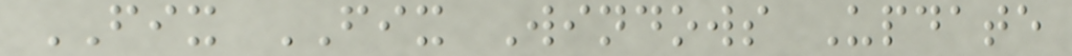FIX FIX Windows Update
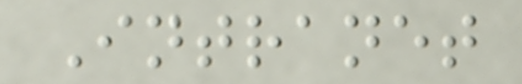Intranet
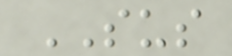SUS
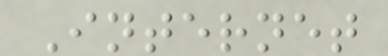Internet
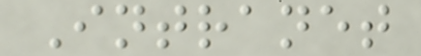Intranet
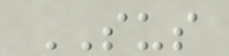SUS
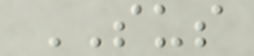SUS
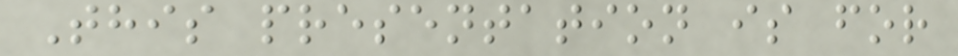This presentation is for
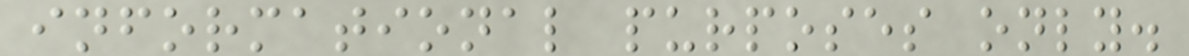informational purposes only.
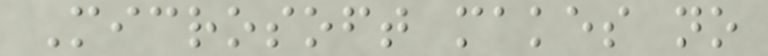Microsoft makes no
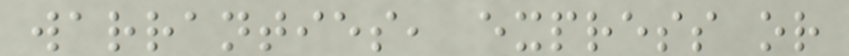warranties, express or
